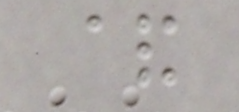&
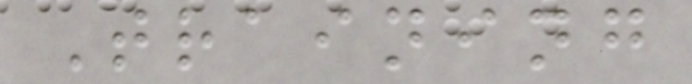Training
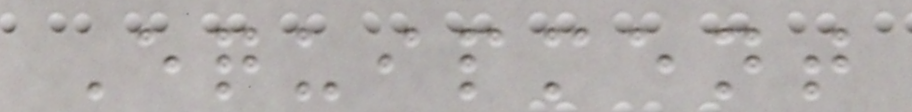Equipment
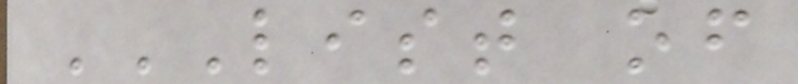LIST OF
